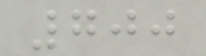700
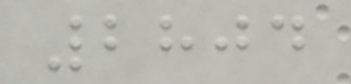2804
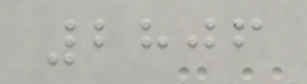2806
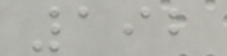192
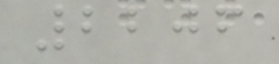2206
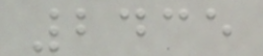2435
